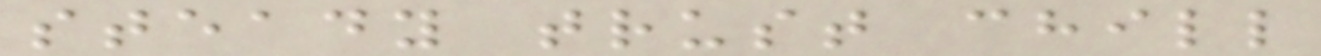steady trust chill
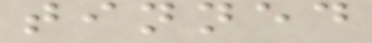tinned
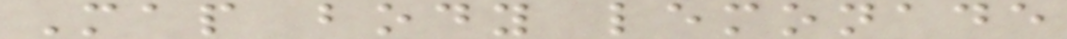Map body lemonade
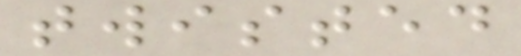twisted
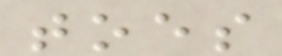toes
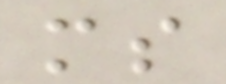ms
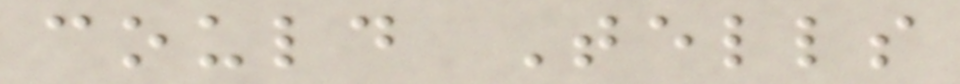could Tells
